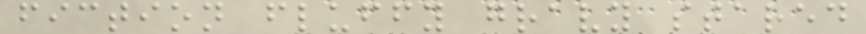fiction fluffy gravy stared
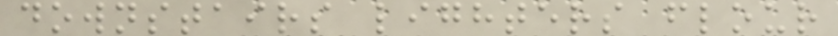downstairs lighters flour
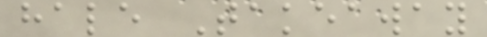hale Takeaway
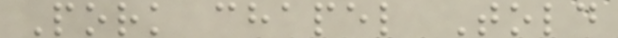Pork chapel Told
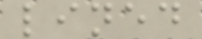lined
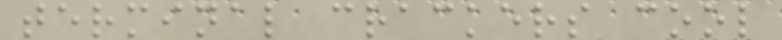terminal crackers cool
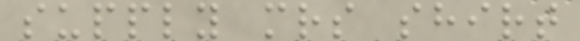supply mrs shirt
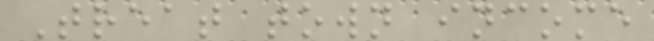Treat town income
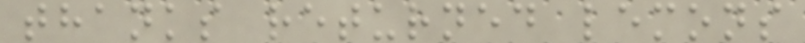thanks returned lemons
